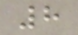8
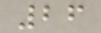26
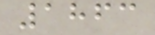1863
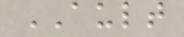AULT
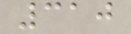310
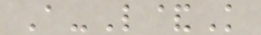A-L&K
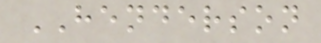HENDERSON
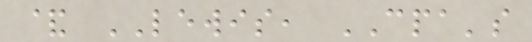& LEWIS, CPA's
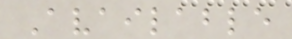Available
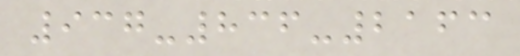937-836-2163
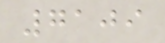7109
